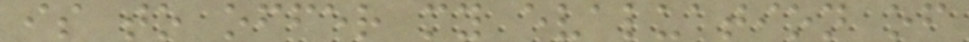is to offer my evaluation of
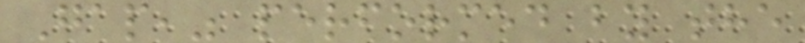Gap," performed by the
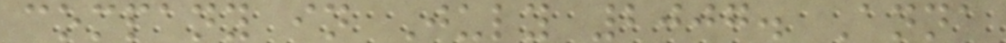company in July 2007. Anna
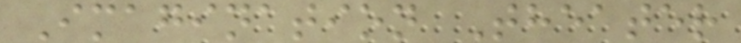Imagination Theater
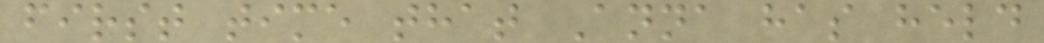first time that Anna has held
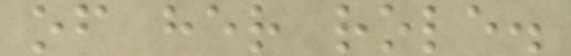of her role.
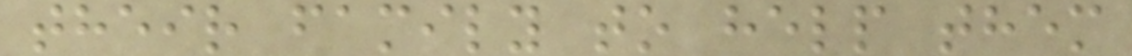their family to help them
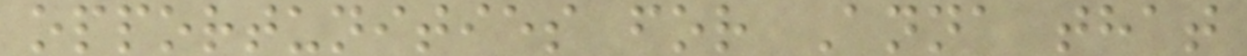opportunities for Anna that
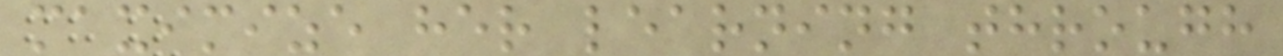maximize her learning through
